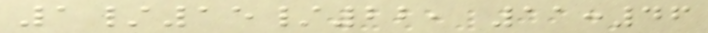1/15/22, 11:46
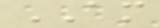AM
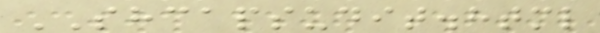SHCAPSUDIT.html
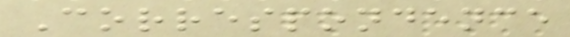Correspondence
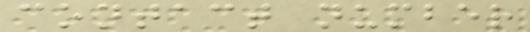contact number
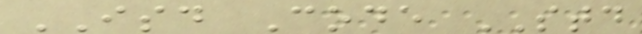ISD Code STD
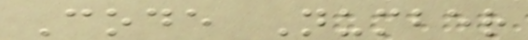Code Number
